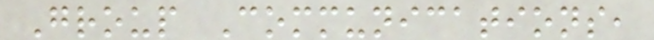Group Communications,
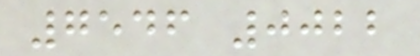7546 0022
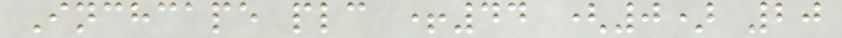Inchcape plc +44 (0) 20
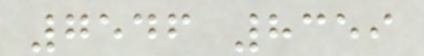7546 8359
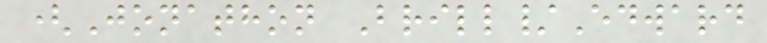(Jonathon Brill/Edward
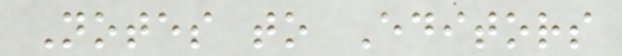Notes to Editors
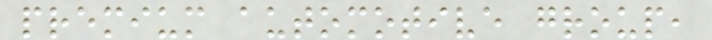premium automotive group,
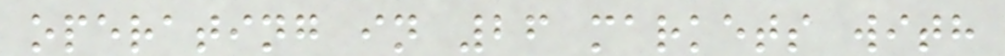operating in 26 markets with
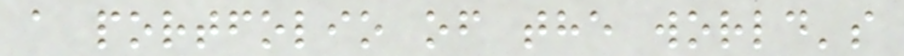a portfolio of the world's
